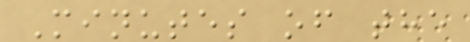Minutes of the
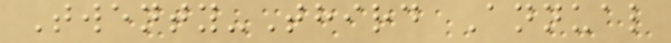Twenty-Third Annual
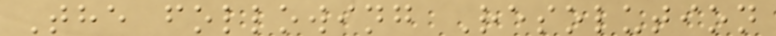The following Resolution
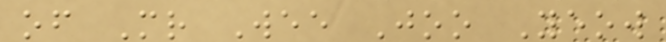of Mr Wee Joo Yeow
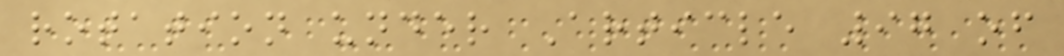rotation under Article 97 of
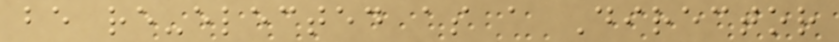be re-elected as a Director
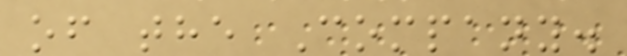of the Company.
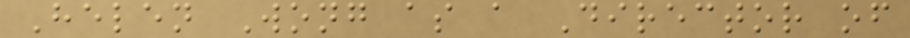Helen Wong as a Director of
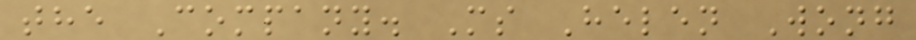the Company. Ms Helen Wong
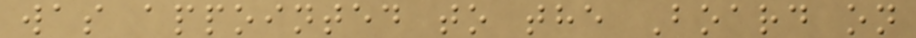was appointed to the Board on
